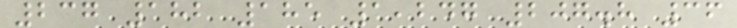237 182 185 1,247 207.8 36
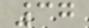37
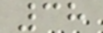38
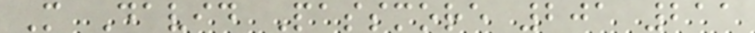M David Passmore 201 211
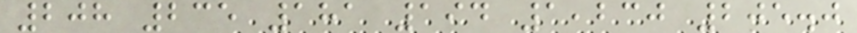208 235 181 194 1,230 205.0
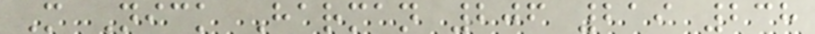M Nick Harman 206 219 238
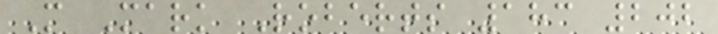M Mark Roberts 183 202
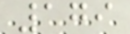179
